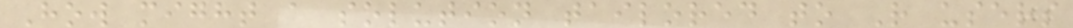How might a solution tailored to R users
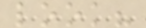look?
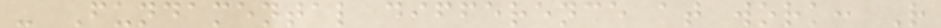- Fundamental difference at work: R
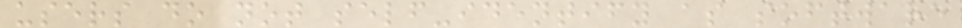users do not self-identify as software
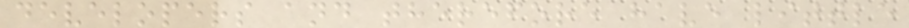developers and therefore have little
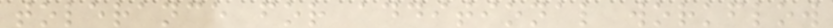tolerance for additional workflow
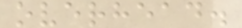overhead.
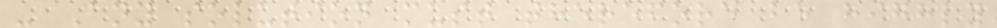- Any solution must therefore be highly
